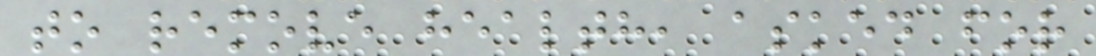to remove health, asked for
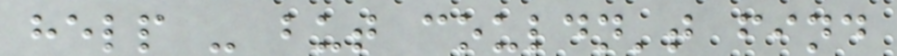help - but couldn't find
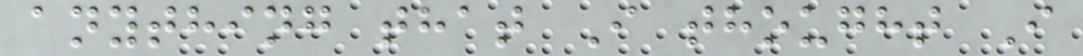anything that I thought I
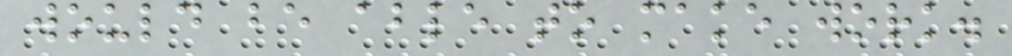would be able to make work.
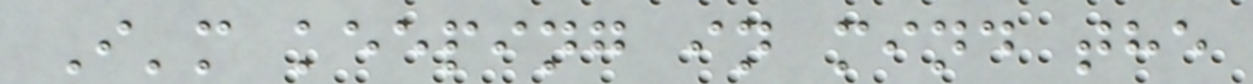I'm keeping in mind the
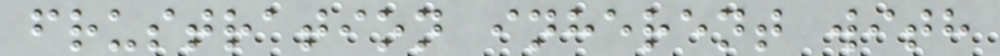frustration inherent with
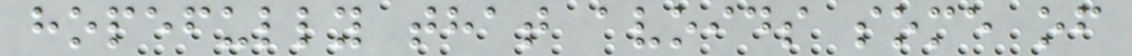hopefully that avoids some of
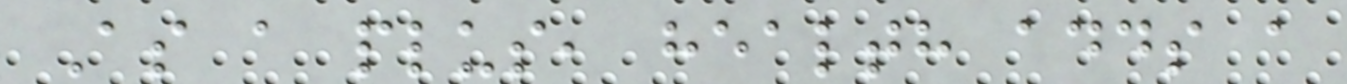As a plus, health adds a
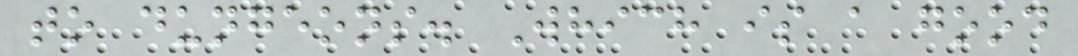to dungeons. Which is a good
